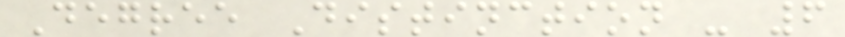Degree Distinction - 6
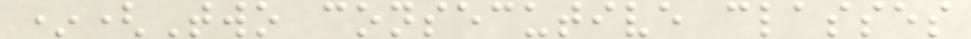*(Two consecutive classes
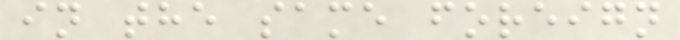in the same foreign
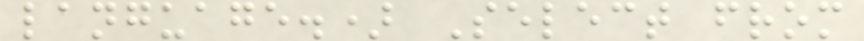language.) Select from
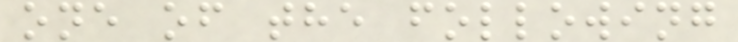one of the following
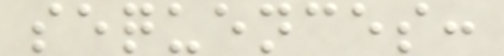sequences:
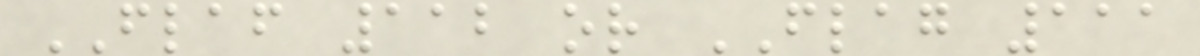FLAF 112 or FLAG 111
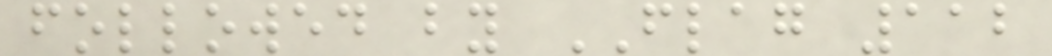followed by FLAG 112
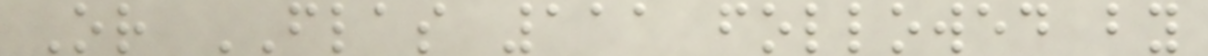Or FLAS 111 followed by
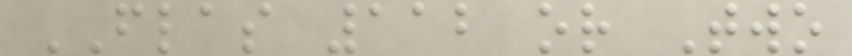FLAS 112 or Two
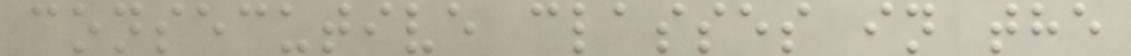consecutive classes in the
